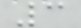3
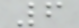6
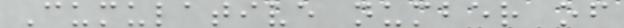Cumulative number of
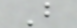B
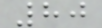80
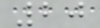20
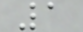1
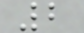2
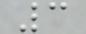3
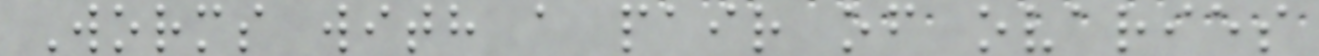Worms with a pair of ovaries
